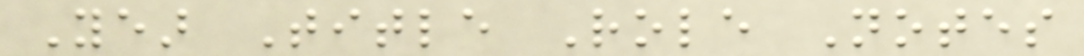Year Title Role Notes
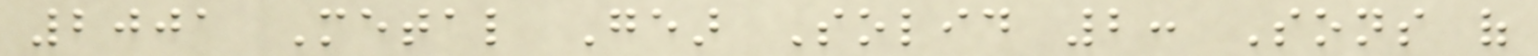2001 Metal Gear Solid 2: Sons of
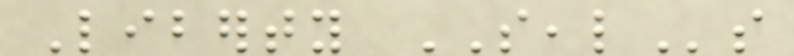Liberty SEALs
